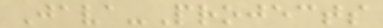Java-Projects
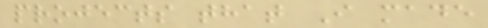projects that I made
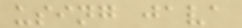using java
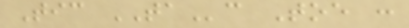Tic TAc Toe :
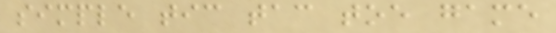simple tic tac toe game
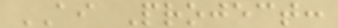AI Project:
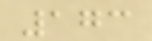173
